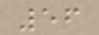56
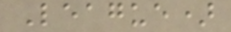League)
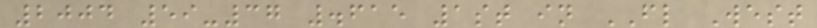2004 59-37 .615 1st in FL West
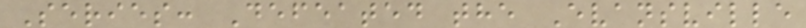Series: Defeated the Evansville
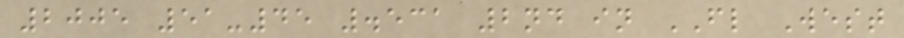2005 51-45 .531 2nd in FL West
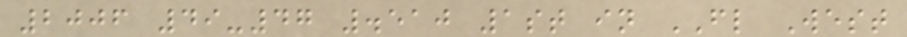2006 49-47 .510 1st in FL West
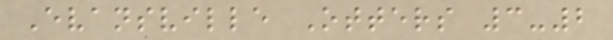Evansville Otters 3-2
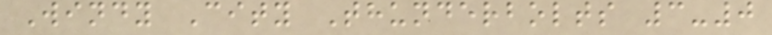Windy City Thunderbolts 3-0
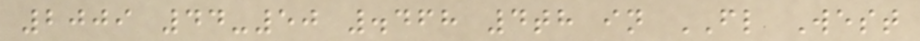2009 44-50 .468 4th in FL West
